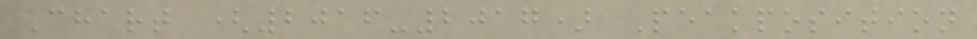Chart (2016-2017) Peakposition
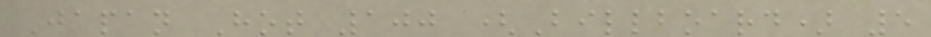Japan Hot 100 (Billboard) 5
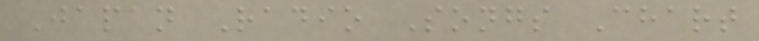Japan Radio Songs Chart
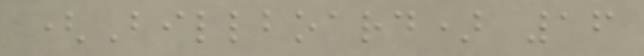(Billboard) 16
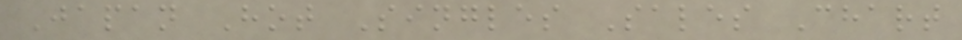Japan Hot Singles Sales Chart
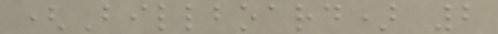(Billboard) 2
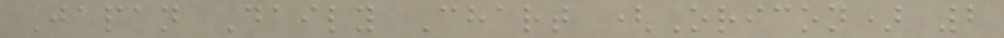Japan Daily Chart (Oricon) 2
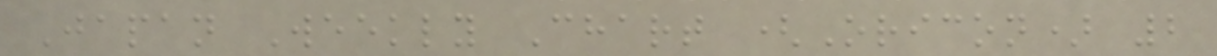Japan Weekly Chart (Oricon) 2
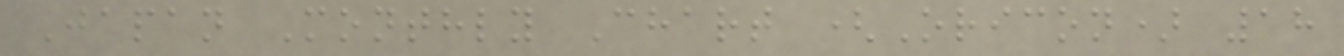Japan Monthly Chart (Oricon) 18
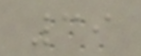39
